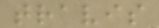travis
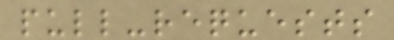pull-requests
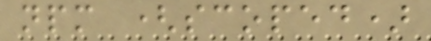npm (scoped)
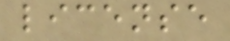license
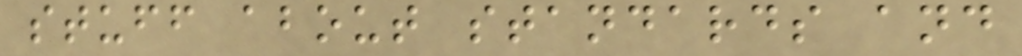stuff about standards and
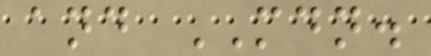and MDN.
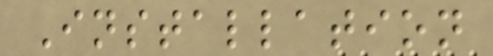Installation
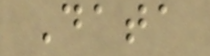Data
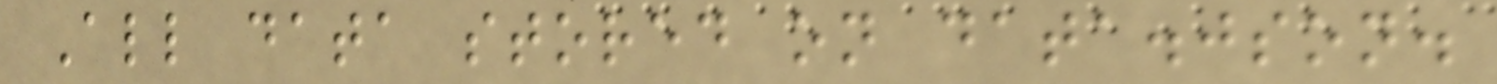All data stored on data.json.
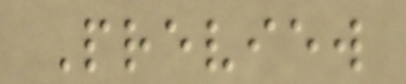Preview
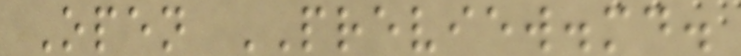Open PREVIEW.md.
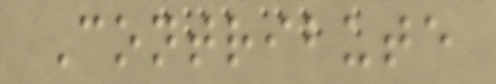Contribute
